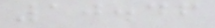10.46
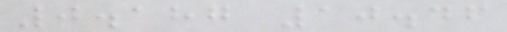0.187 10.46
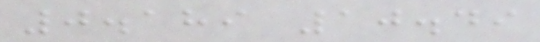0.189 10.49
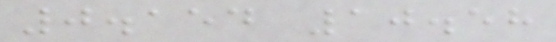0.154 10.58
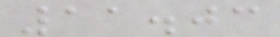11.03
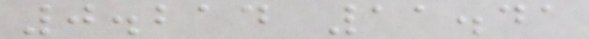0.214 11.41
